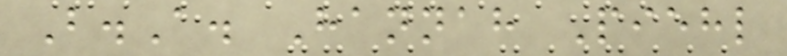B.A. Hannah Piehl
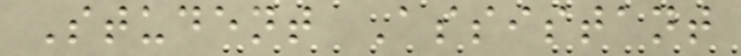Student Assistant
